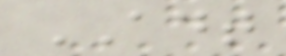ADT
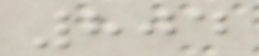804
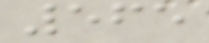565
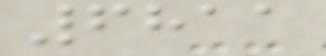6811
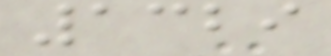1329
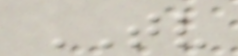TV
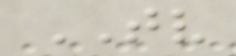TV
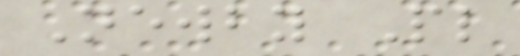Newby Pl
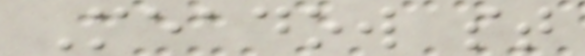Meadow st
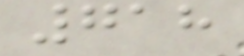718
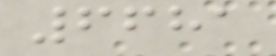6681
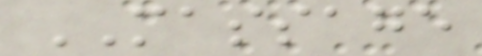MASSAGE
